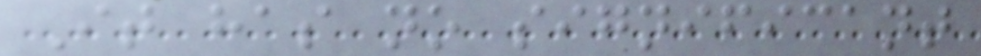It has no significant
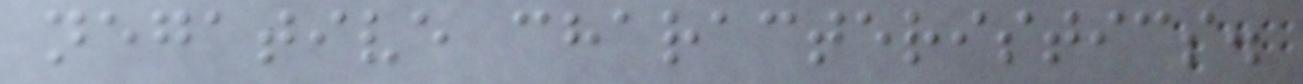negative characteristics.
